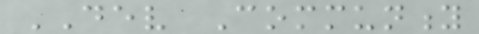DEV Community
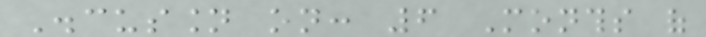Discussion on: 6 Months of
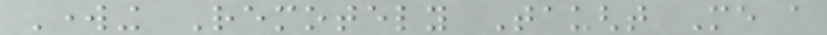Working Remotely Taught Me a
